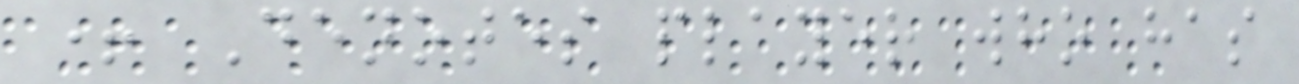+ Denotes player who has
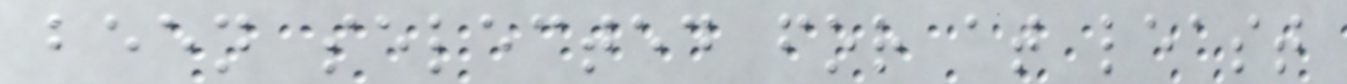been selected for at least
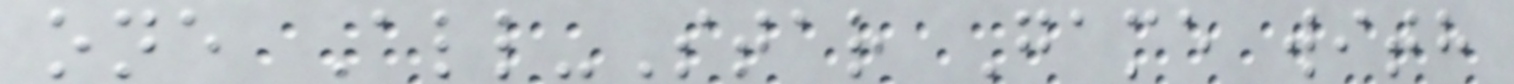one All-Star Game with
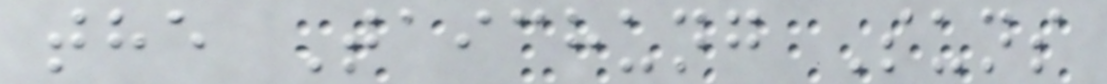the Taichung Suns
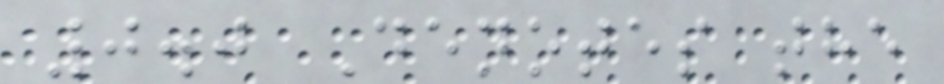0.0 Denotes the
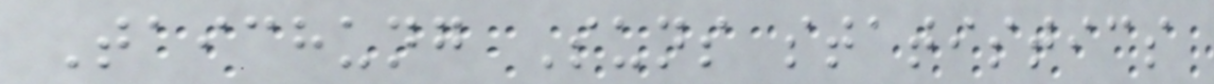Taichung Suns statistics
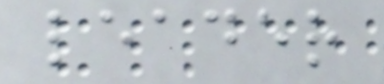leader
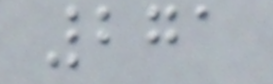271
